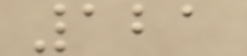121
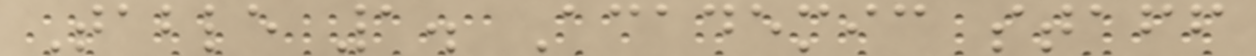Table 1. Academic staff
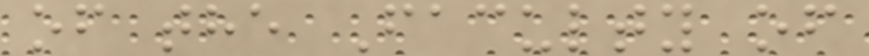of the Faculty of
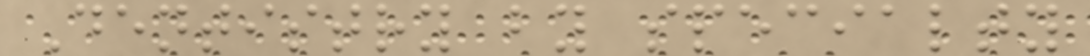Dentistry by specialty
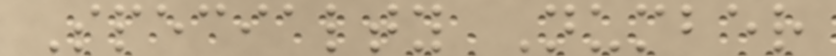Specialty Number
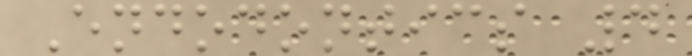Endodontics 4
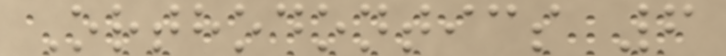Orthodontics 6
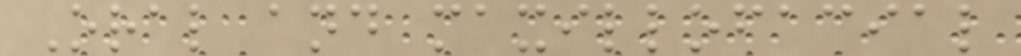Oral and maxillofacial
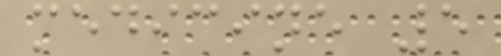medicine 5
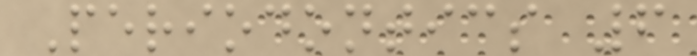Periodontics 6
